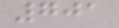701
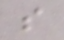s
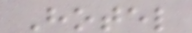Hotel
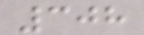308
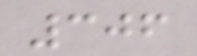306
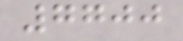7700
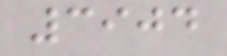3904
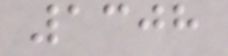1308
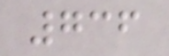736
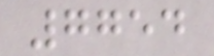7754
